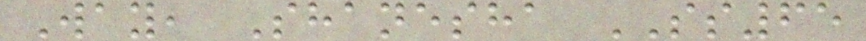Way, Shanesha SS65
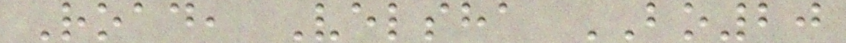Road, Velsha BO20
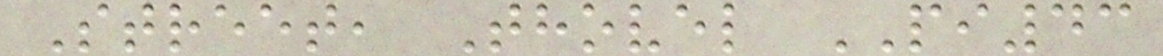Street, Thovel PI43
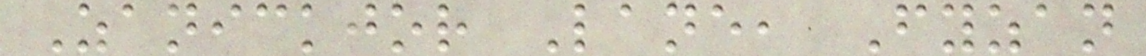Zanickjor Lane, Fyzan
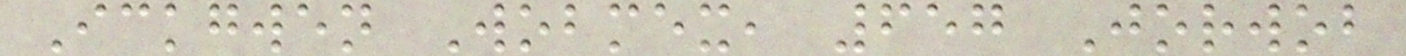Ickgwen Wobmex, 657 Jorwob
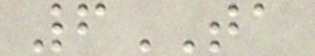6TA
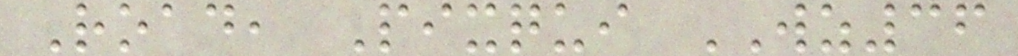Road, Pixqui WZ36
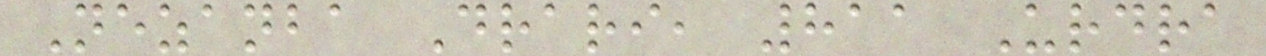Nezanba Drari, 811 Urdra
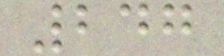247
